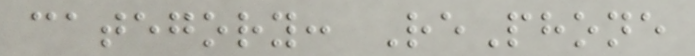category: RePhone
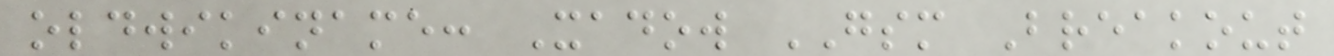oldwikiname: Xadow GSM Breakout
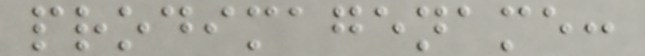prodimagename:
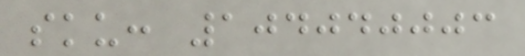sku: 104040003
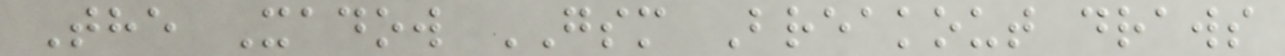The Xadow GSM Breakout draws
